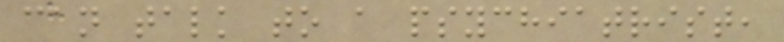can talk to a psychiatrist,
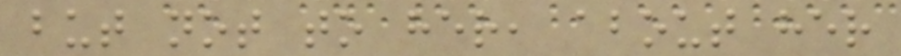but not to her, about her
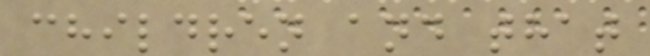children and that
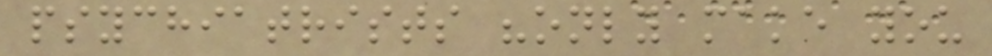psychiatrists "only make you
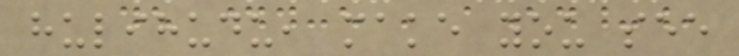hulihudu, make you see
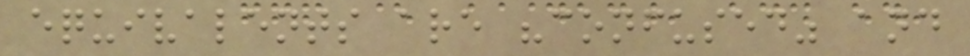equivalents are "confused" and
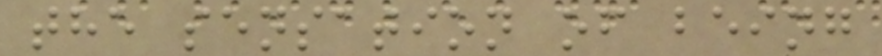the sensation of being
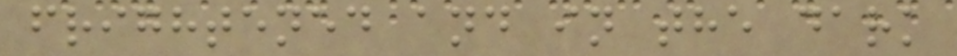frightened and in the dark
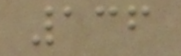136
